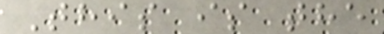This is the
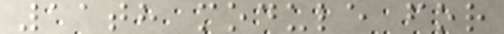11th module for
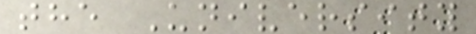the University
